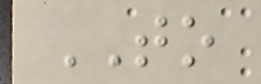TO
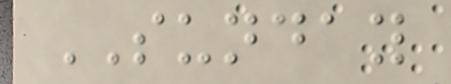SUNDAY
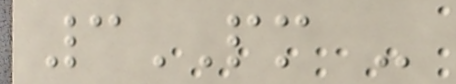3PM -
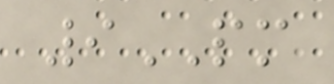9PM
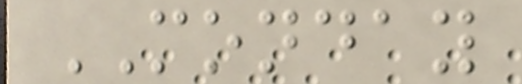MONDAY
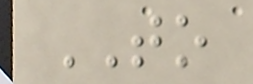TO
